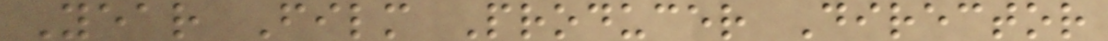Year Film Producer Director
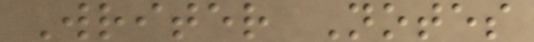Writer Notes
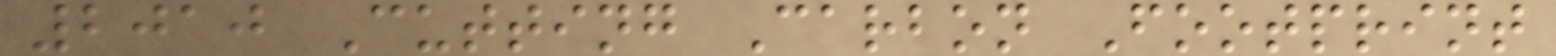2010 Cutting Carbon Footprint
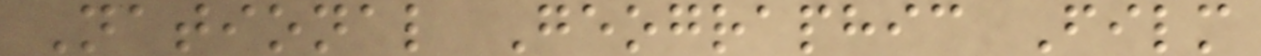National Geographic Film
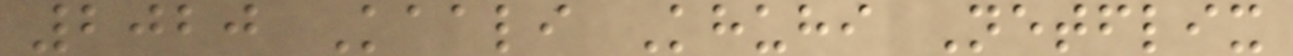2020 Kaali Khuhi Netflix
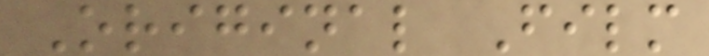Original Film
